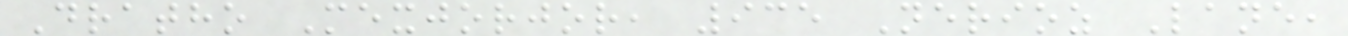Dratho Mexjorjor, 935 Nerioz Lane,
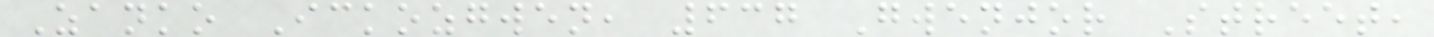Zanko Ickozgwen, 637 Gwenjor Street,
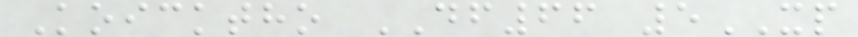Koicktho DF66 5XP
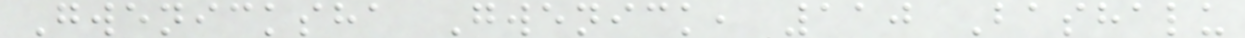Gwenicksha Gwenick, 110 Bashalu
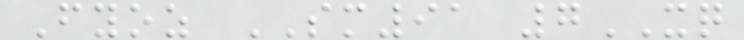Fyoz SM91 7XQ
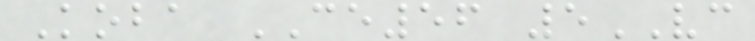Koba CE56 5VC
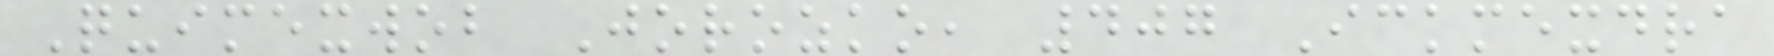Quimexwob Jorozko, 407 Ickmexdra
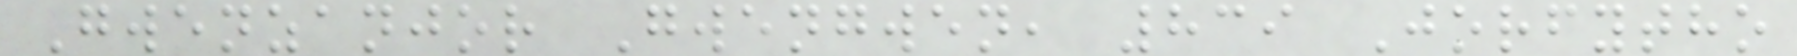Gwenzanjor Gwengwen, 839 Jorfytho
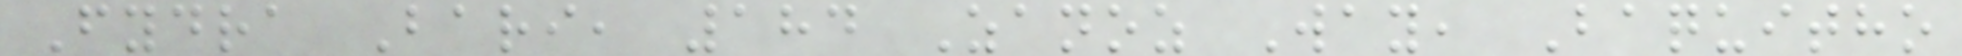Fydra Bari, 184 Zanoz Way, Baquitho
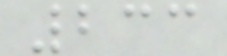233
